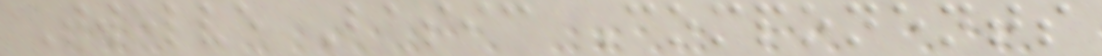Twelve Basic Components
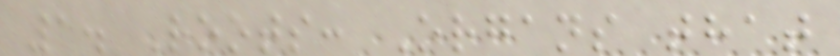1. Roots: Organs that
